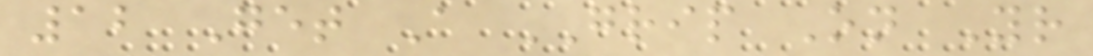12 Get A GRIP On Your
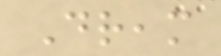Dream
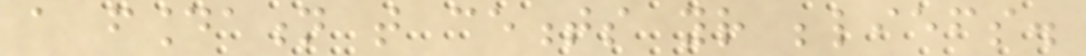a foundation that cements your beliefs.
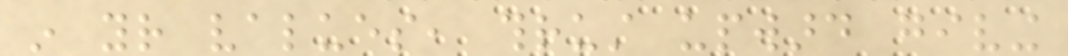in your values, thrust upward giving
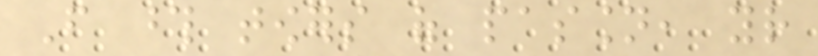From those towers of passion, your
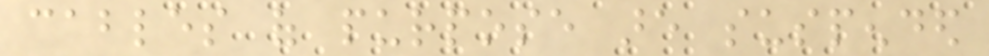cables of purpose are suspended
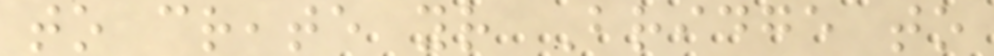to create your Bridge to
